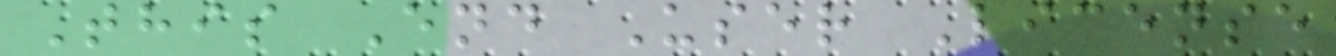This End User License
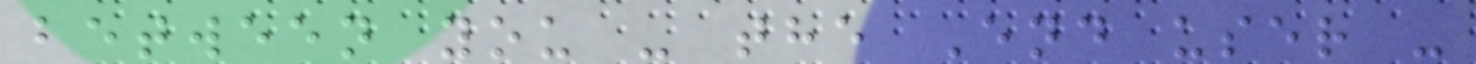between you - the End user -
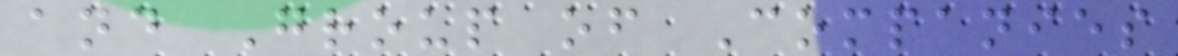and Group of Companies
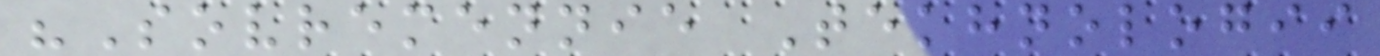"Sovremennie Tekhnologii
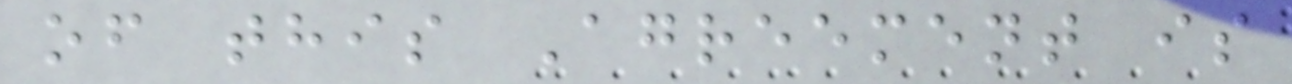of this Agreement is
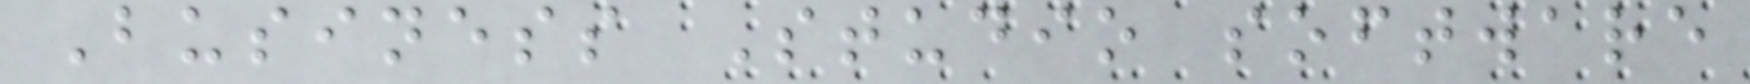Business Studio software
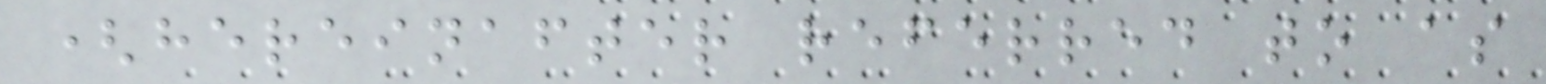(hereinafter referred to as
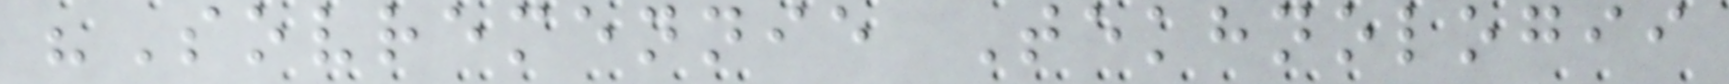"Sovremennie Tekhnologii
